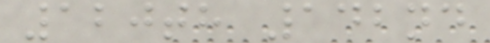120th 142nd
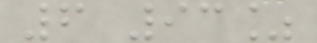6 93%
